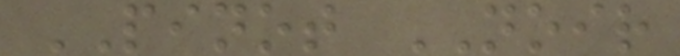PINOT NOIR
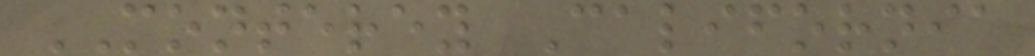MONTEREY California
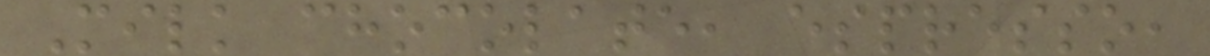Milk chocolate, espresso,
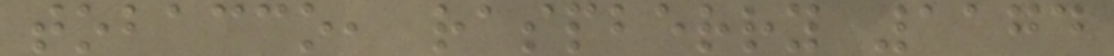tobacco, raspberry 1174
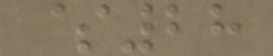$28
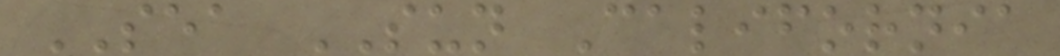SEA SUN California
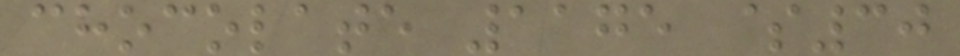chocolate 1175 $30
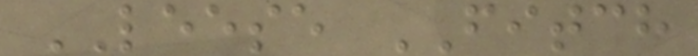LEESE FITCH
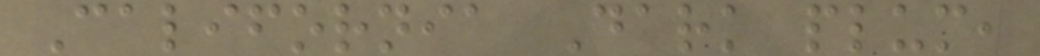California Dark plum,
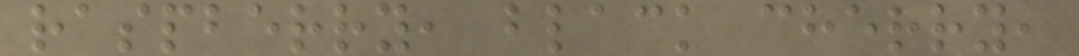raspberry, black cherry,
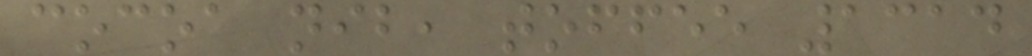cocoa nib, toffee 1314
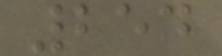254
